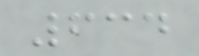634
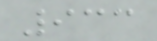933
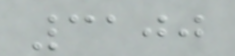3100
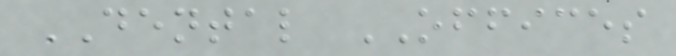DENTAL OFFICES
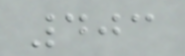403
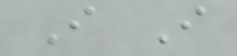I I
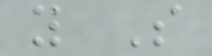y S
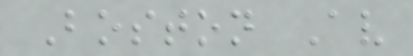Boston Av
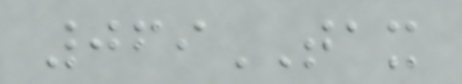069TAX
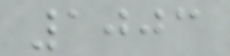1003
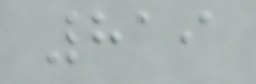819
